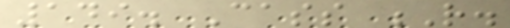149. Cass R.
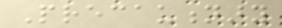Precautionary
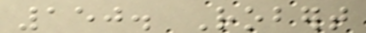150. Robert
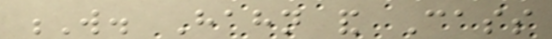W. Hahn and Cass
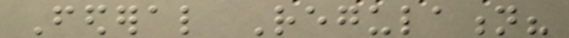Federal Regulation?
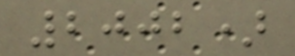2002)
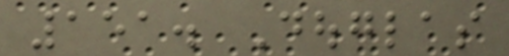151. Douglas
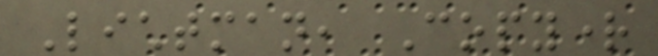Lichtman, Copyright
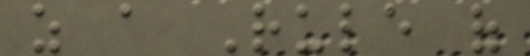as a Rule of
